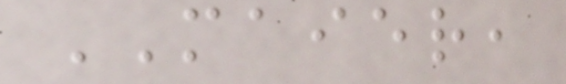MAIER,
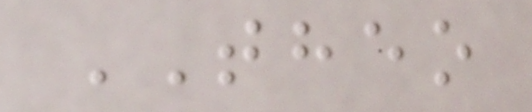THEO
